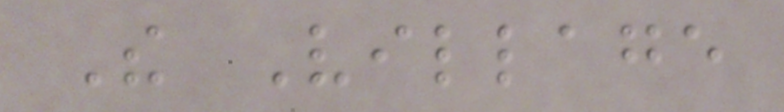The Village
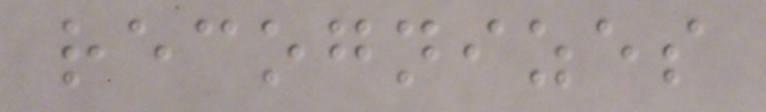recognizes
